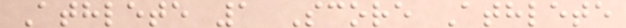Athlete 1 Score Athlete
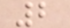2
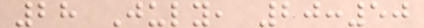28 July, 20:50
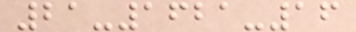21-1621-16
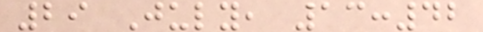29 July, 13:42
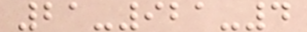21-921-4
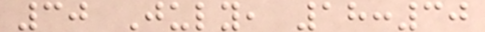30 July, 18:30
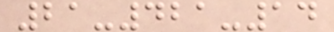21-421-14
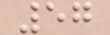57
